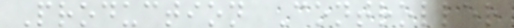Production Controller
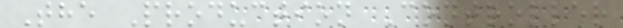The Production Controller
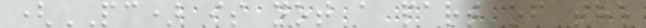(PC) is not a part of the
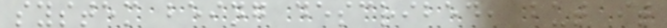system being described, but it
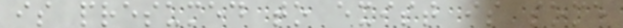is presumed to exist is some
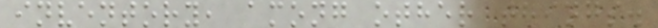inventory, among other things.
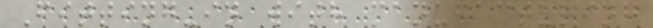Fitting-in with manufacturing
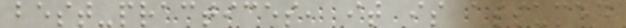best-practices, it is assumed
